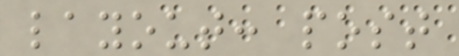layout: post
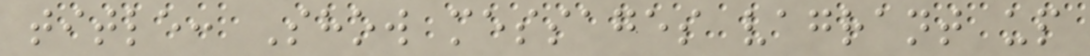title: Show messages vagrant up
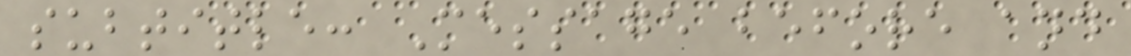subtitle: Message before and
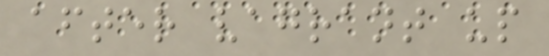after vagrant up
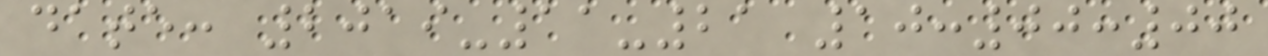date: 2019-11-21 10:00:00
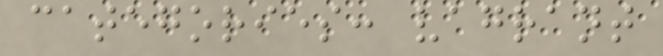categories: vagrant
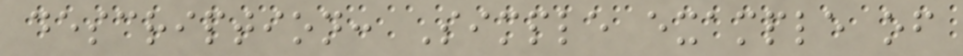description: Simple example of
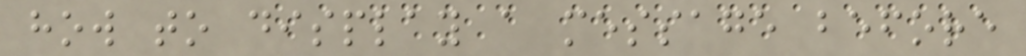how to display a message before
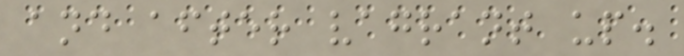and after vagrant up.
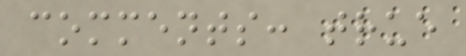comments: true
